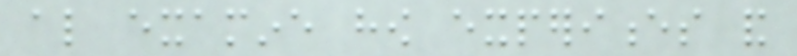also examine how experiences and
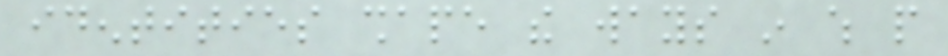identities shape the ways in which people
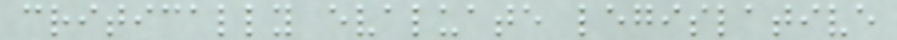critically evaluate legislative
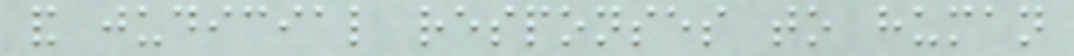and judicial responses to human
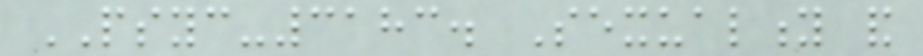PSYC-3183. Sexuality and
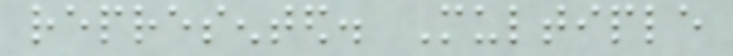represented. Multiple
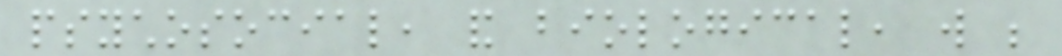psychosocial, and biological, will be
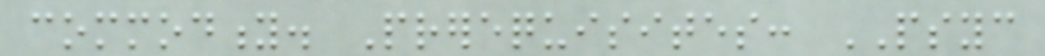commodity. Prerequisites: PSYC
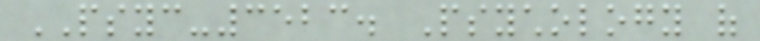PSYC-3523. Psychology of
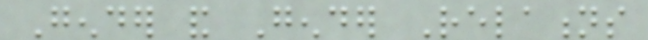Gender and Gender Relations
